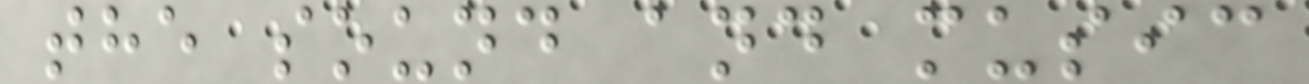the sound and music
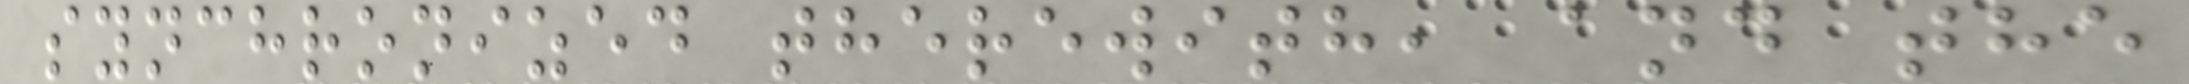synchronized therewith, and the
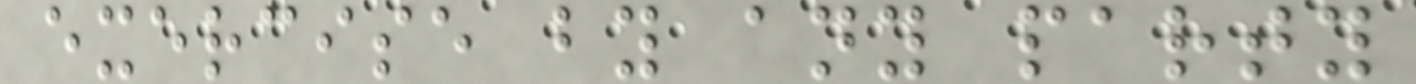exercise by any party
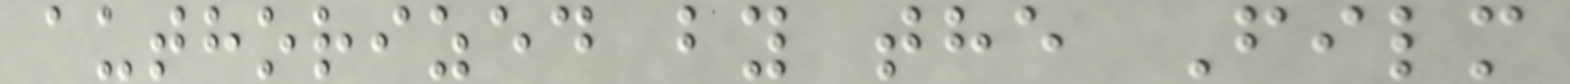authorized by the Film
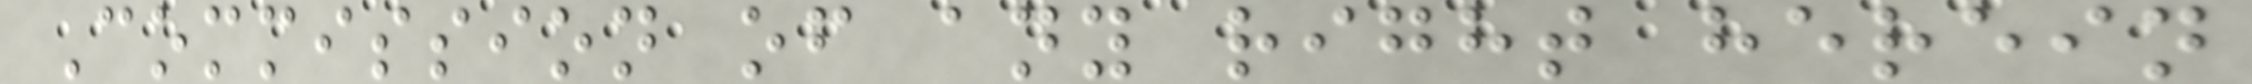Commission of any right herein
